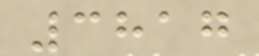3817
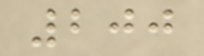200
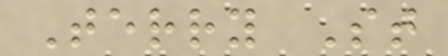Terry St
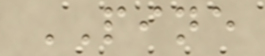PINE
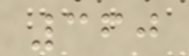360
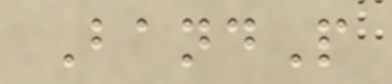BandP
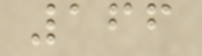166
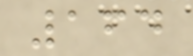164
